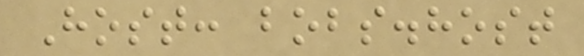Host: bobs.host
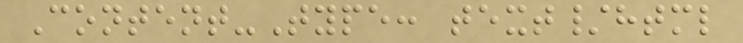Content-Type: text/html
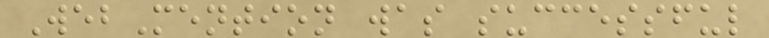WebMention was successful
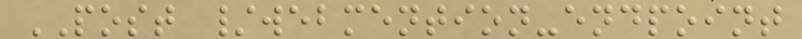POST /webmention-endpoint
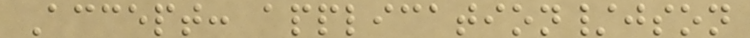Accept: application/json
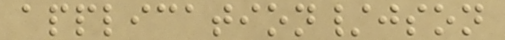application/json
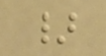}
